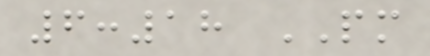6:18 PM
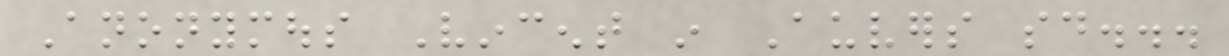Anonymous Vincent in Auvers said...
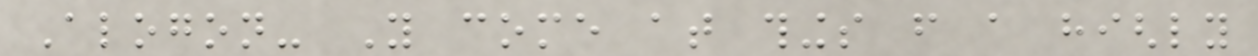Alogon- You come at things from a highly
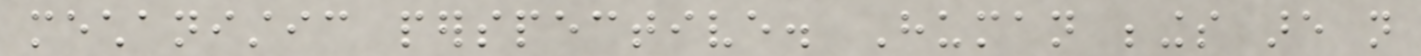mechanistic perspective. Human beings are not
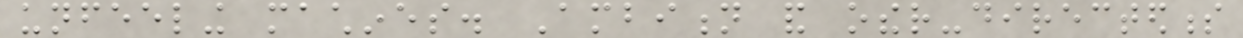unfeeling machines. Ambition and other-directedness
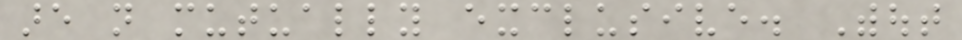are not mutually exclusive. Without
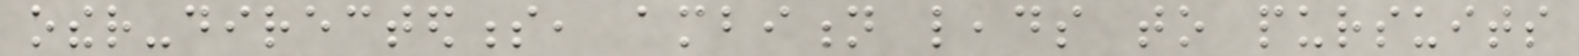other-directedness, ambition leads to pursuits
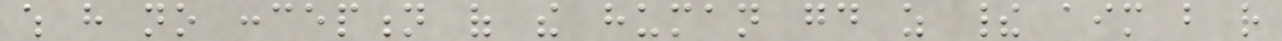which have no conception of the human good as their aim but rather
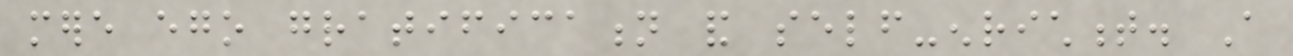mere ego gratification and self-enrichment. A
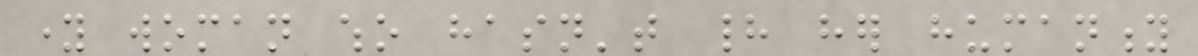young woman who hasn't had her humanity
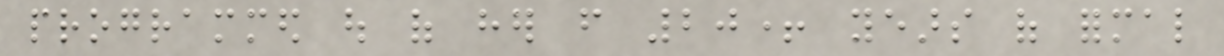programmed out of her from 20+ years of formal
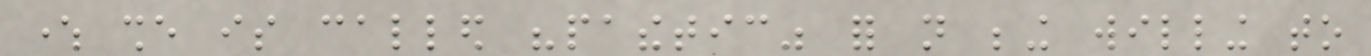where she is called "pathetic" for not being willing to
